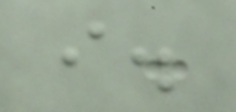i.
